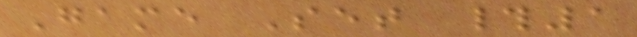Game Set #1
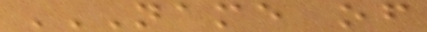NAME OF
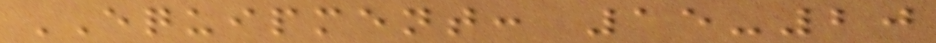EQUIPMENT: 15-20
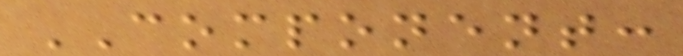COMPONENT:
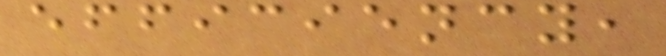efficiency,
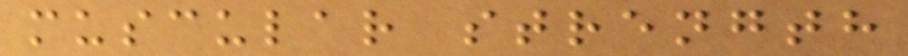muscular strength
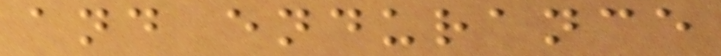and endurance
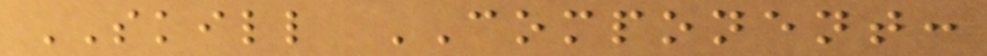SKILL COMPONENT:
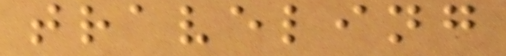traveling
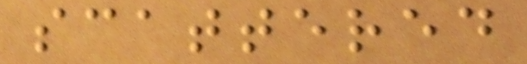scattered
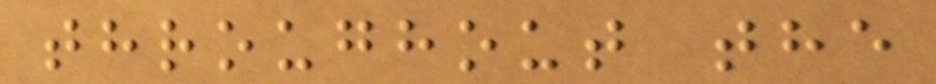throughout the
